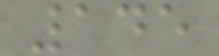145
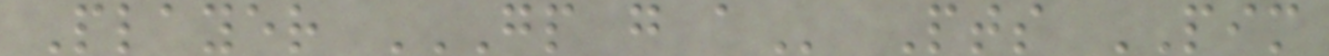Player GP G A Pts PIM
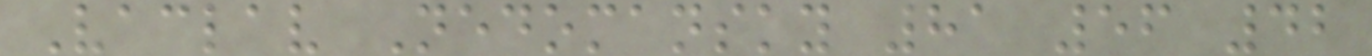Vaclav Nedomansky 81 56 42
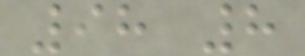98 8
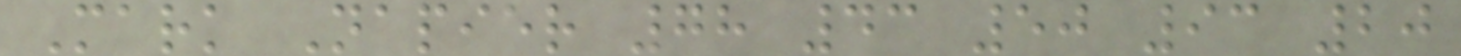Mark Napier 78 43 50 93 20
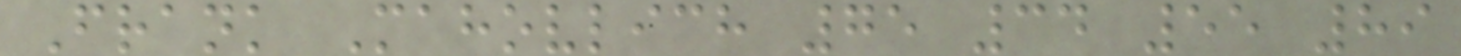Frank Mahovlich 75 34 55 89
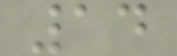14
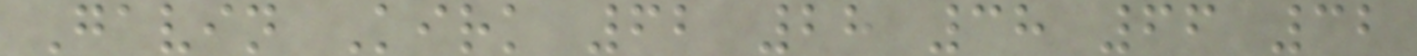Gavin Kirk 62 28 38 66 32
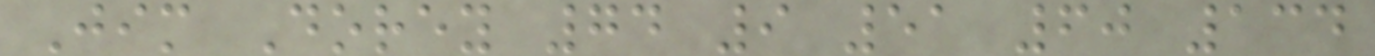Jim Dorey 74 9 51 60 134
